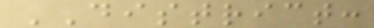DISTRICT:
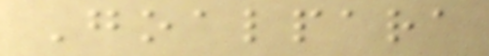Goalpara
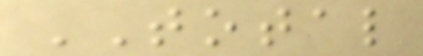TOTAL
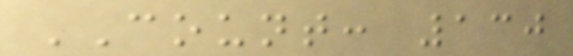COUNT: 130
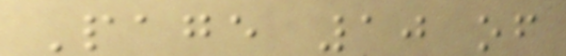Page 10 of
